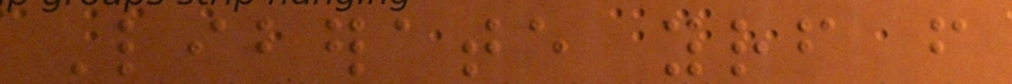Liberate yourself from
